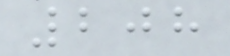208
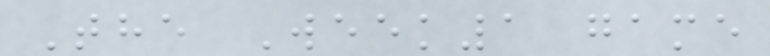The Week1 game
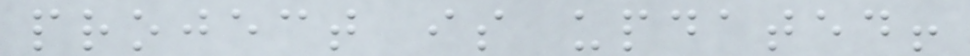project is updated!
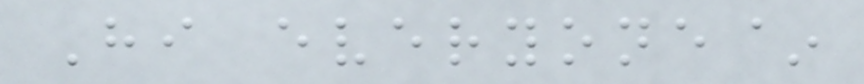Hi everyone~
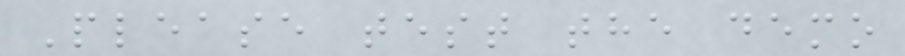Please test the demo
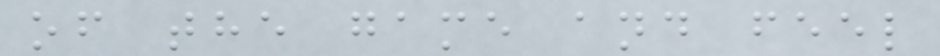of the game and feel
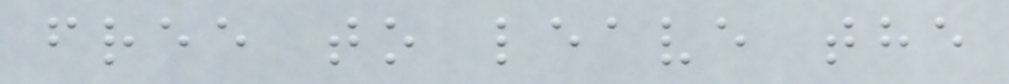free to leave the
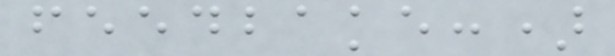feedbake:)
